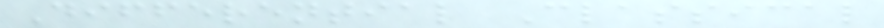Differential Classical
